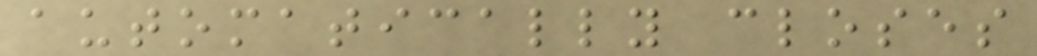automatically closes
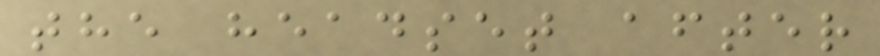the headset after
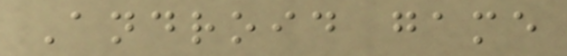Android game
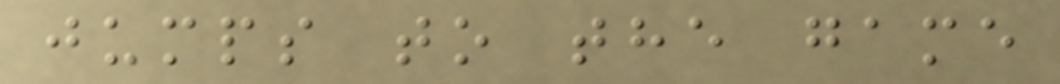jumps to the game
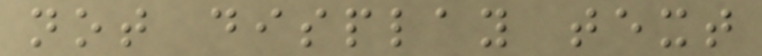not display text
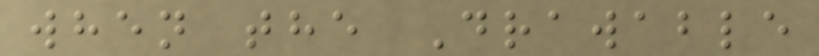when the Drawable
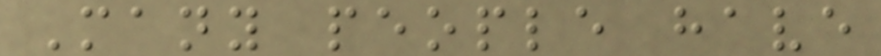Many people have
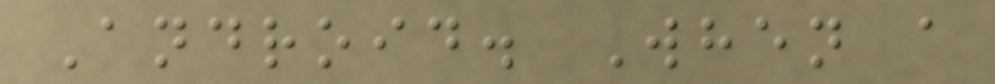Android. When a
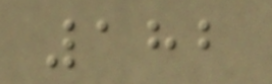182
